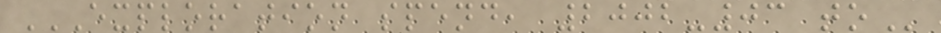EXPLORATION SPEND, 2002-03 TO
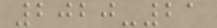2020-21
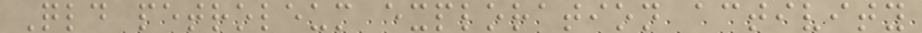Qld petroleum exploration activity
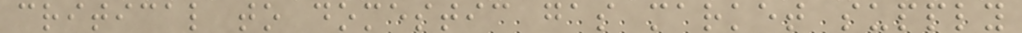critical to domestic gas market supply
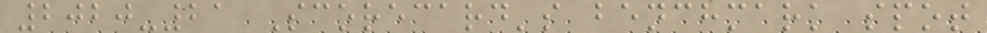2020-21 Scorecard's benchmark spot
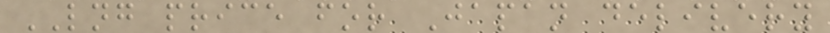LNG price for Japan delivery
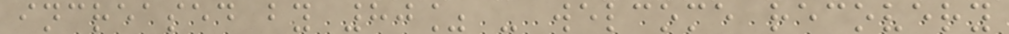increased by 80% - welcome recovery
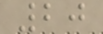20
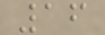16
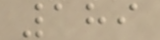189
